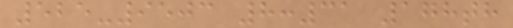525-9503 8:31 178th
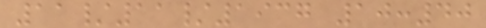11/11/1937 10:40
